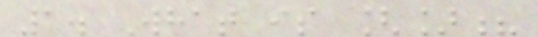1. What is []?
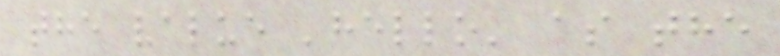the value 'hello' as the
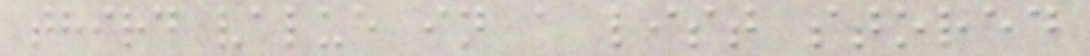third value in a list stored
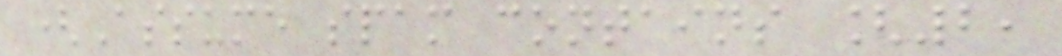(Assume spam contains [2,
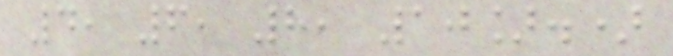4, 6, 8, 10].)
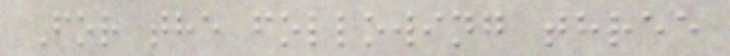For the following three
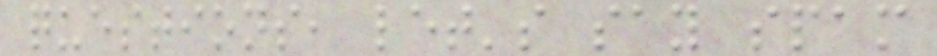questions, let's say spam
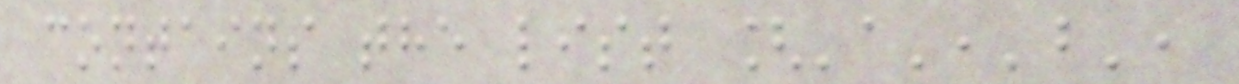contains the list ['a','b',
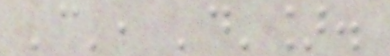'c', 'd'].
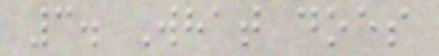3. What does
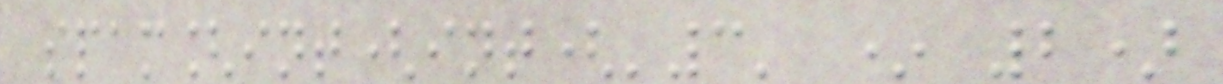spam[int(int('3' * 2)
